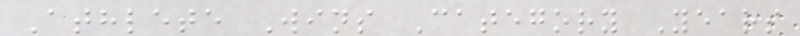Athlete Wins Category Years
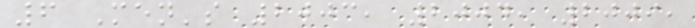6 Men's 2003, 2004, 2009,
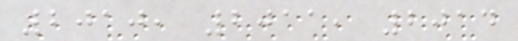2010, 2011, 2014
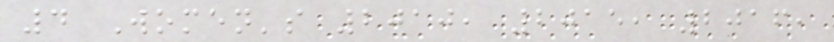4 Women's 2010, 2015, 2016,
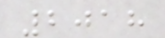2018
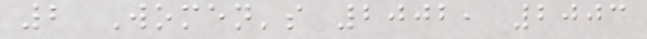2 Women's 2002, 2003
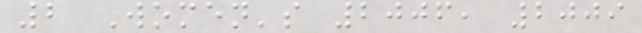2 Women's 2006, 2009
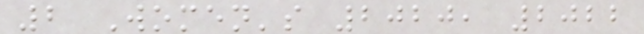2 Women's 2020, 2022
